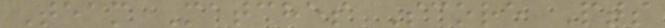Team Matches Score Pts
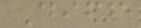Diff
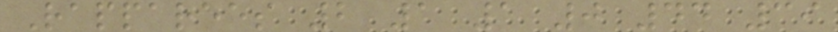Rapparees 2 1 1 0 44 39
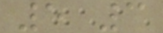5 3
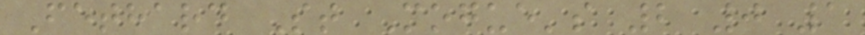Fethard St Mogue's 2 0 1
